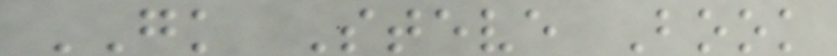GK Steve Book
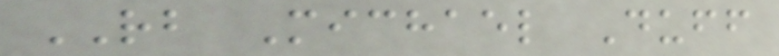RB Michael Duff
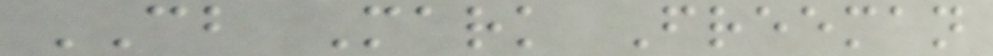CB Mark Freeman
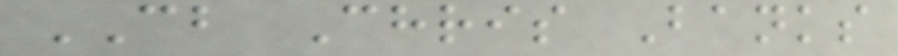CB Chris Banks
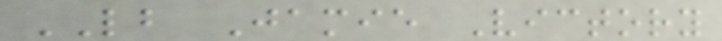LB Jamie Victory
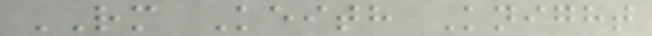RM Keith Knight
